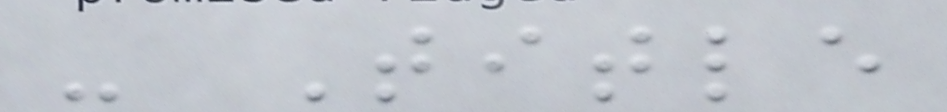- Title
